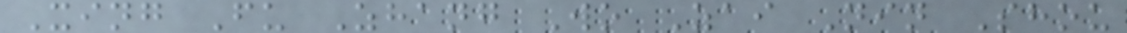Xing Fu Zhang Wo Zai Nin Shou
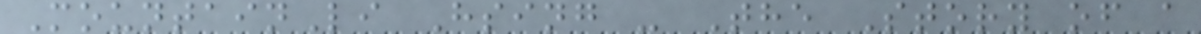MountainLi Hsing - The Story of a
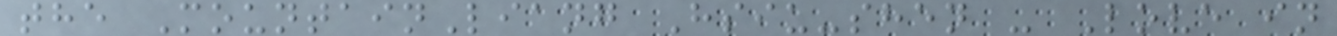the MountainLiang Hsiu-shen - Love in
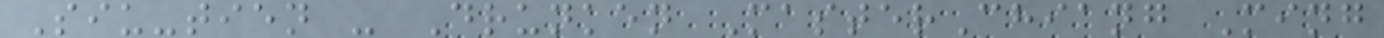Siu-tien - Drunken MasterChiang Ming
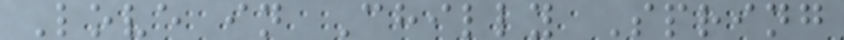Love in Chilly Spring
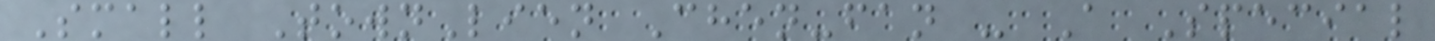Small TownLien Chen-fan - A Special
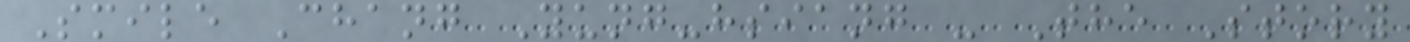Smile Chang Yung-hsiang - The Story
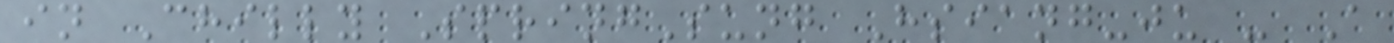in Chilly SpringSung Hsiang-ju - A
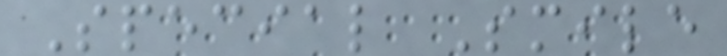Special Smile
